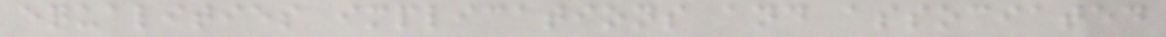equalities implications and associated
